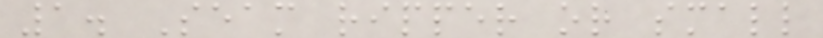1. Seam ripper or small
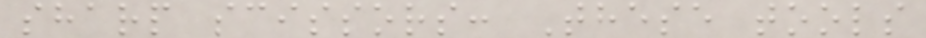sharp scissors: These tools
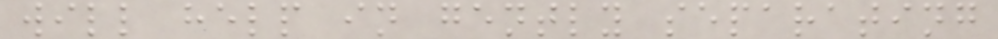will help in gently separating
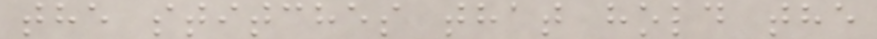the stitches that hold the
